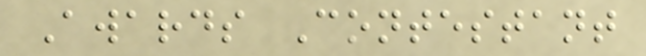Awards Contestant
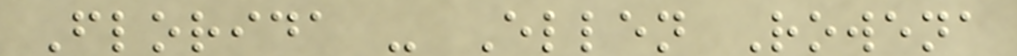Florida - Ellen Rowena
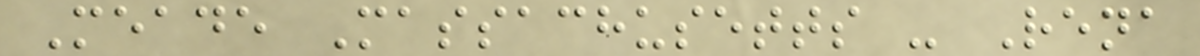Meade Massachusetts - Rena
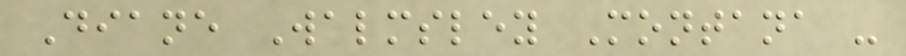Diane Walmsley Montana -
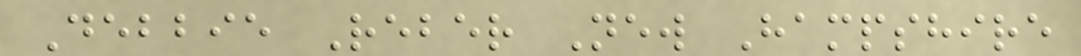Debbie Reber New Hampshire
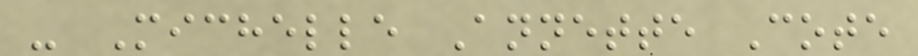- Michelle Annette Cote
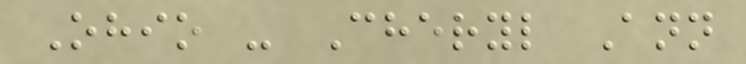Ohio - Cheryl Ann
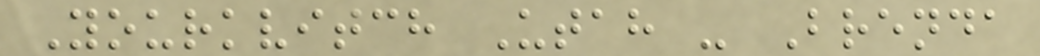Yourkvitch Utah - Brenda
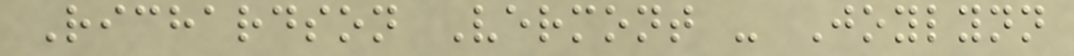Richardson Vermont - Joylynn
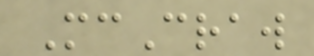McCraw
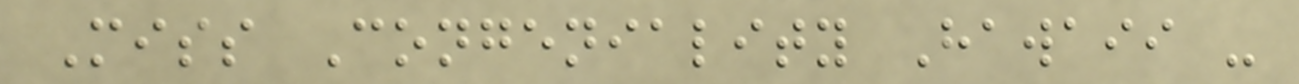Miss Congeniality Hawaii -
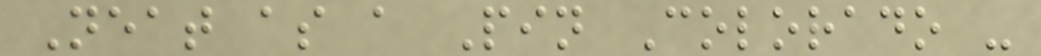Neat as a Pin Colorado -
